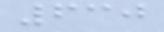630
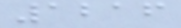1216
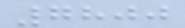7800
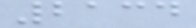2134
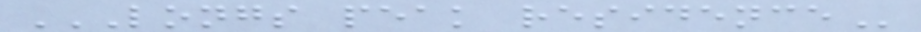LONGS PEAK RESIDENCE
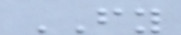FY
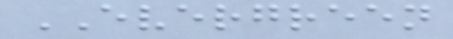EVERGREEN
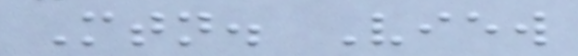Mtn. View
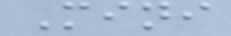Mini
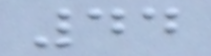44
